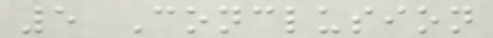5 Conclusion
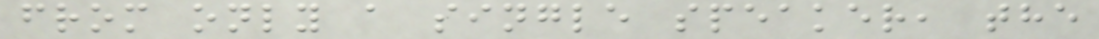from only a single speaker, the
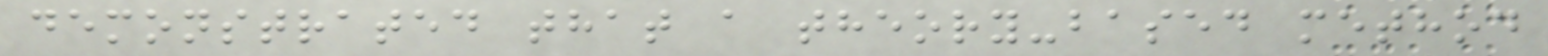demonstrated that a theory-based method
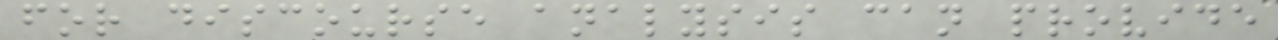for discourse analysis can provide
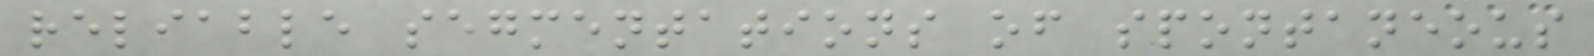reliable segmentations of spontaneous
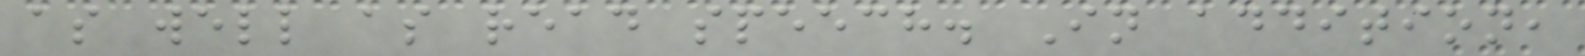as well as read speech. In addition,
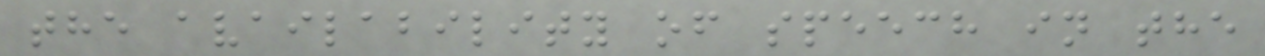the availability of speech in the
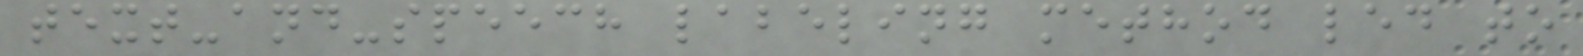text-and-speech labeling method led to
